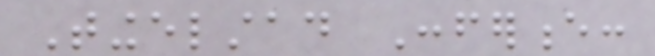Tingelstad Conference:
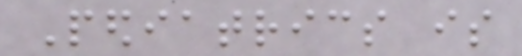Pediatrics is
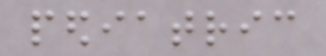pediatric
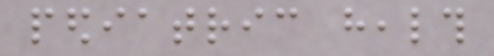pediatric health
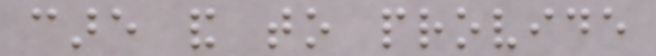care and to provide
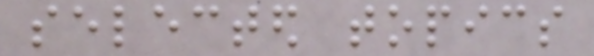selected topics
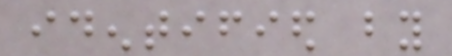identified by
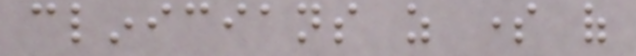clinicians as some of
